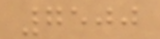7500
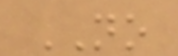NO
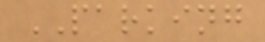PARKING
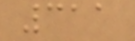311
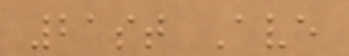21st Ave
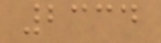2334
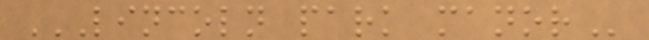LINCOLN PARK MANOR
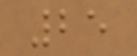25
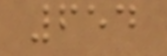654
